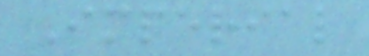Imperial
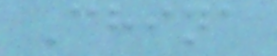China
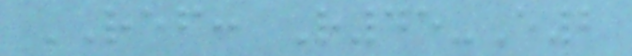REF: R45-E2
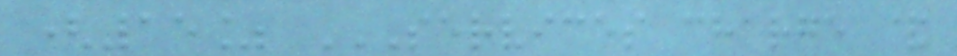(15% SERVICES CHARGE &
